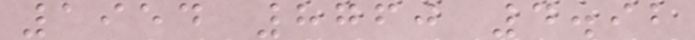1954 8760 4.92
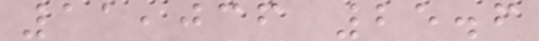11,036 25.6
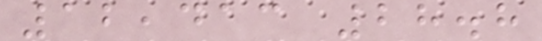12,413 28.8
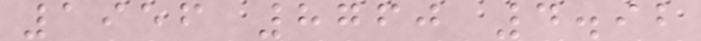1956 8760 4.92
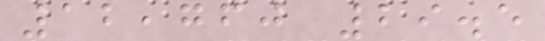12,760 29.5
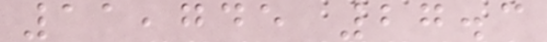11,745 27.3
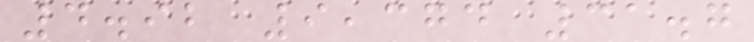4.92 9,374 31.7
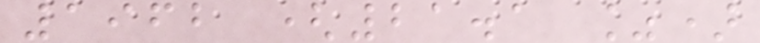1962 (21.1 %)
